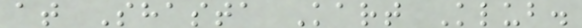at Shasta Kart Klub.
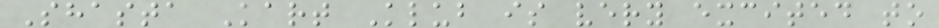Shasta Kart Klub is very excited to
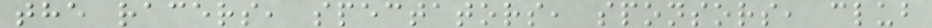the racers, spectators, sponsors, club
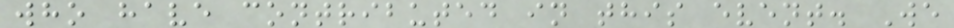who have contributed in this event. We
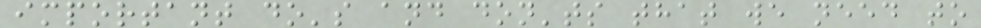important do's and don'ts that we need to
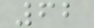62
